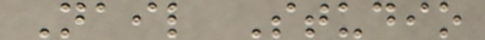Nail Studio
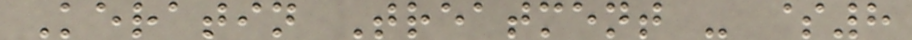Keratin Treatment - $8
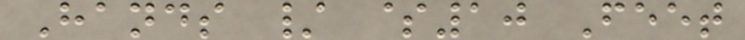Hands / $10 Feet
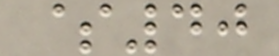$40
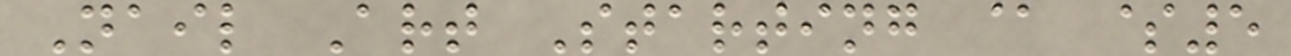Nail Art Starting @ $5
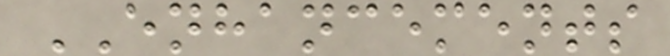ENHANCEMENTS
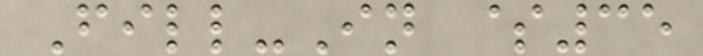Fill-In $35
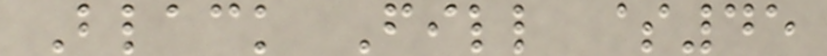Black Fill $45
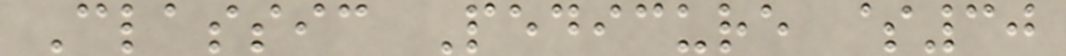Classic Pedicure $30
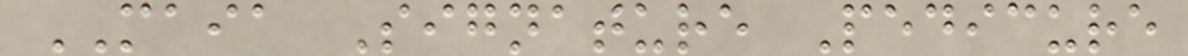MAIA Signature Pedicure
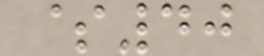$40
